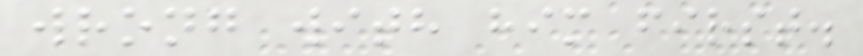wrong with him first.
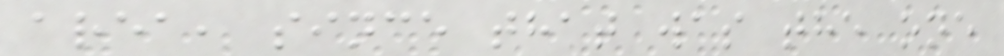area, since that was the one
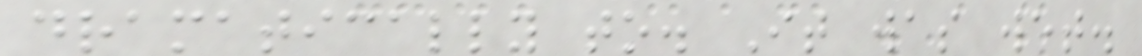dramatically to. It was wet.
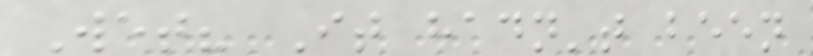Wet? It hadn't been
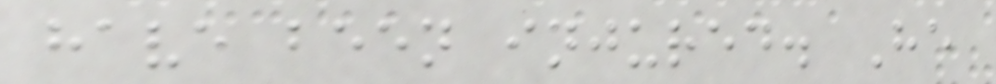have been injured. He
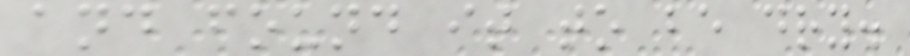and found it to be dry.
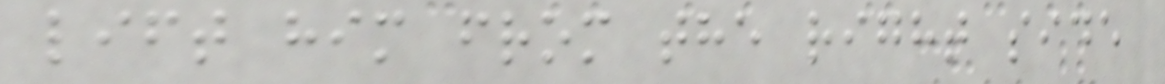lift him from the right side
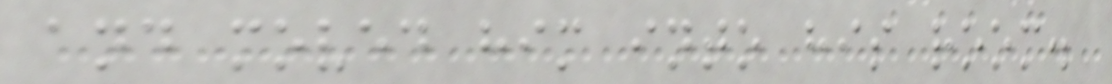and moved him into his room.
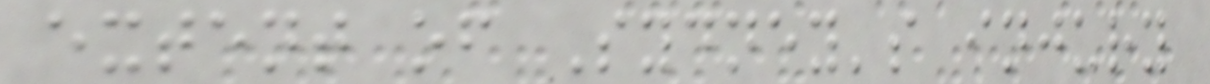extent of Sydney's injury
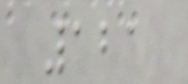121
